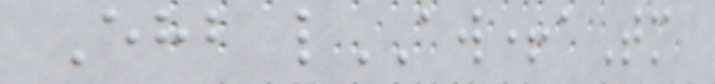Ehb lAW+aTm
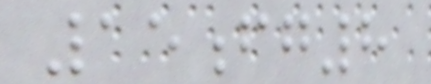15fg8
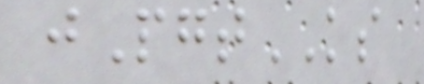jPgtKS
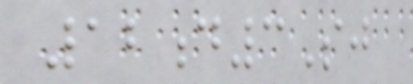12d3Sj
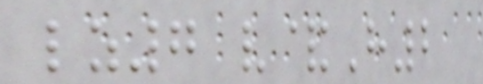lz7 v&H2
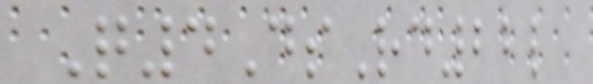Q4DsRd22l
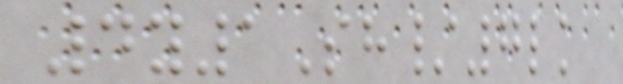4y1Sh/7lk
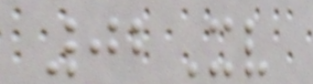02Xv
